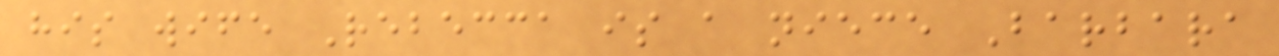his wife Rebecca is a niece Barbara
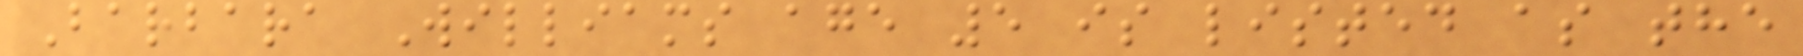Barbara Williams age 5 is listed as the
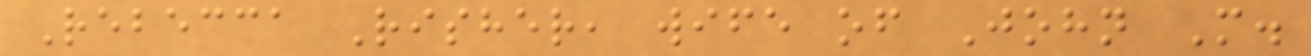Rebecca Risher, wife of John M.
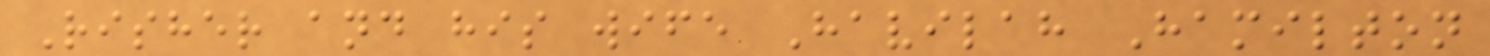Risher and his wife Havilah Hamilton
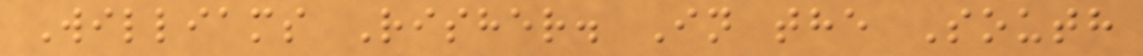Williams Risher. In the South
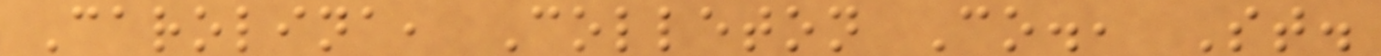Carolina, Colleton Co., St.
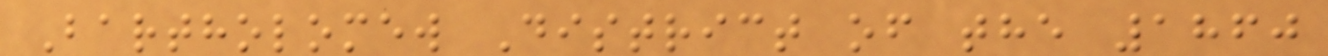Bartholomew District of the 1860
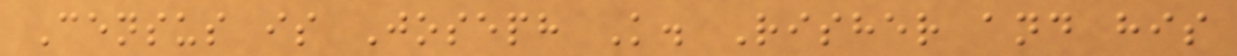Census is Joseph K. Risher and his
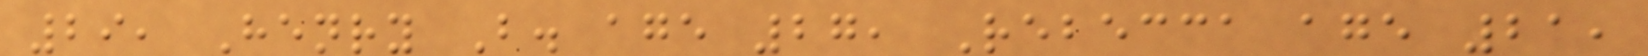29, Henry B. age 27, Rebecca age 21,
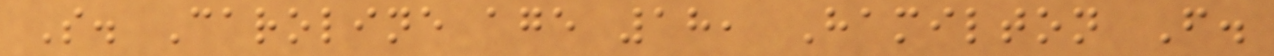S. Caroline age 18, Hamilton F.
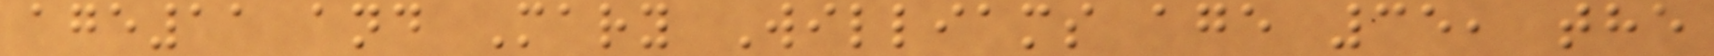age11 and Mary Williams age 35, the
